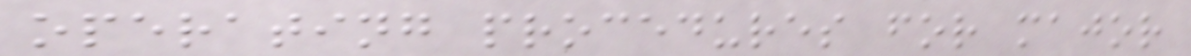operating procedures for major
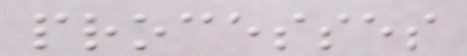processes
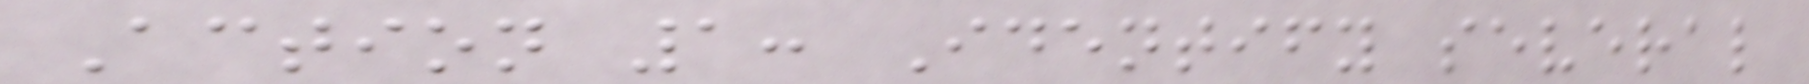Action 1: Identify several
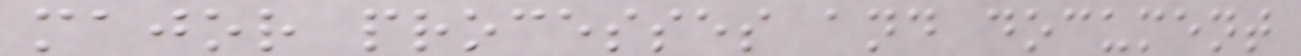major processes and document
